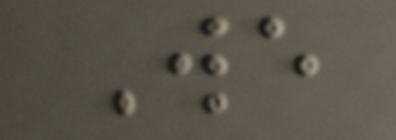We
